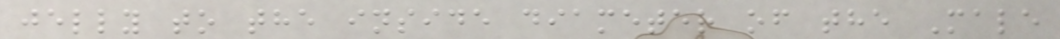jelly to the inside diameter of the Male
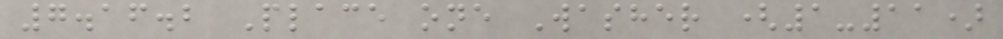7.16.2 Place one Washer (1-11)
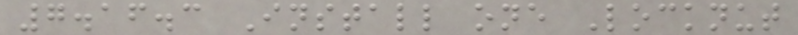7.16.3 Install one Locknut
